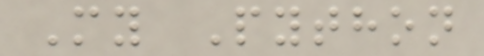My Python
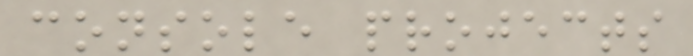console projects
